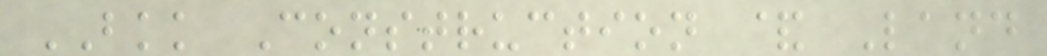BKK Construction & Land
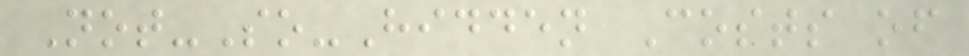Not-So-Hidden Costs of
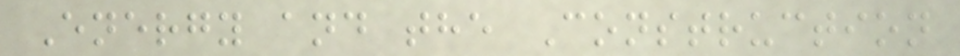Energy and the Construction
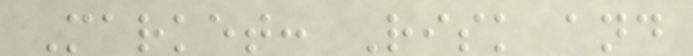Market: Risk and
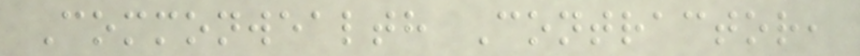Commonwealth Contractor,
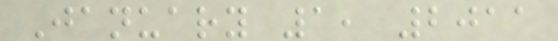January 1, 2011
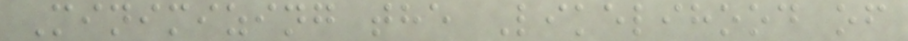Minimizing the Likelihood of
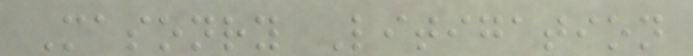Masonry Litigation
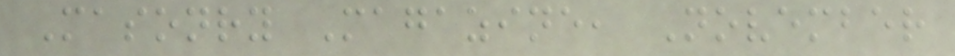Masonry Magazine, November
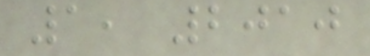1, 2010
